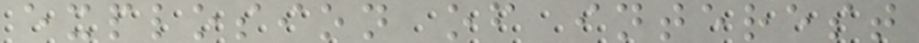explosion of interest
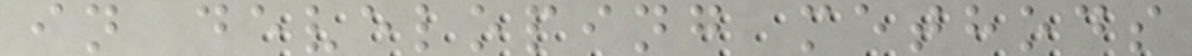in developing methods
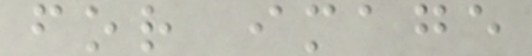for image
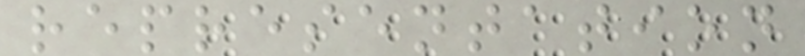representation
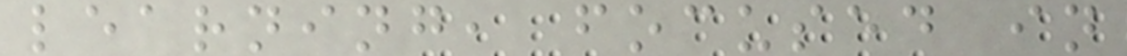learning, focused in
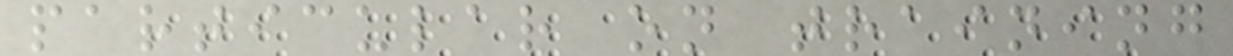particular on training
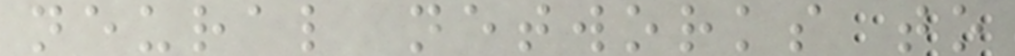neural networks to
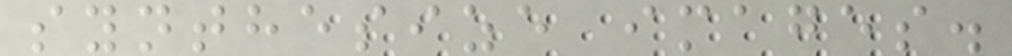synthesize images.
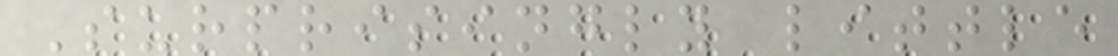Surprisingly little
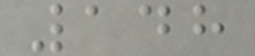148
